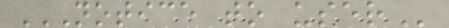NOTICE TO USER
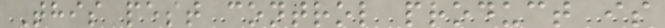This pest control product is
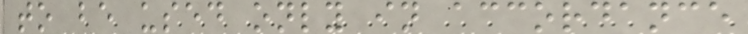to be used only in accordance
